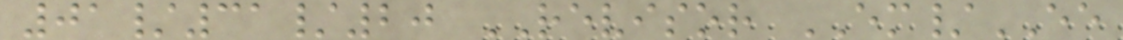01/31/20 REVISOR EM/EE
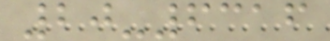20-6316
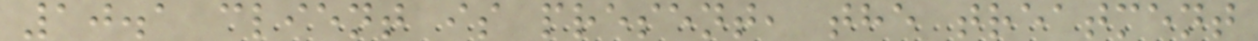10.1 client is present, the treatment
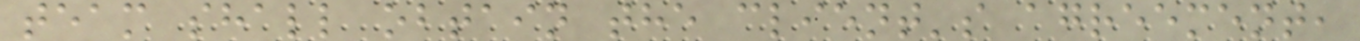team shall obtain the client's agreement,
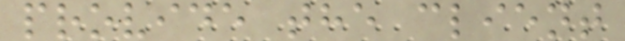provide the client
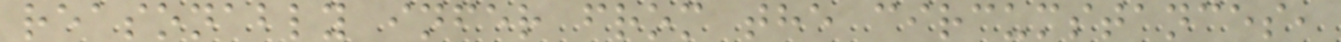reasonably infer from the circumstances,
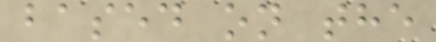based on the
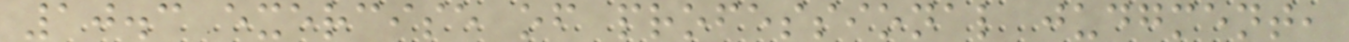10.3 exercise of professional judgment,
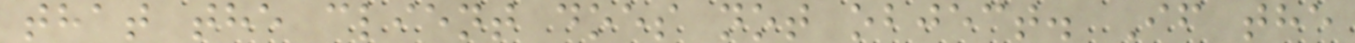that the client does not object. If the
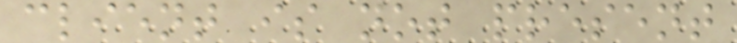client is not present
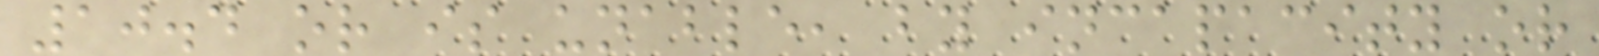10.4 or is unable, by incapacity or
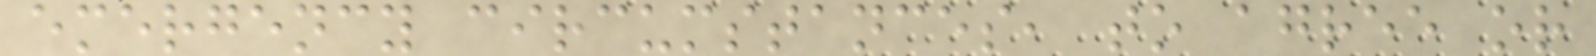emergency circumstances, to agree or
